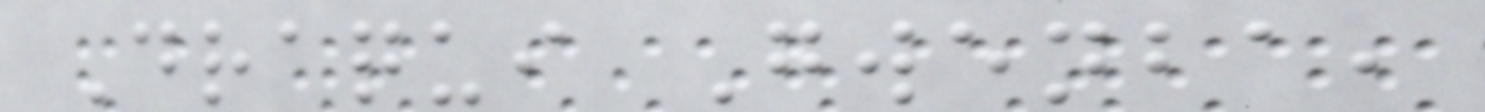Draqui Gwenba,
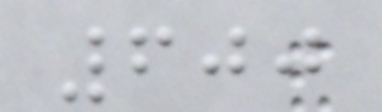600
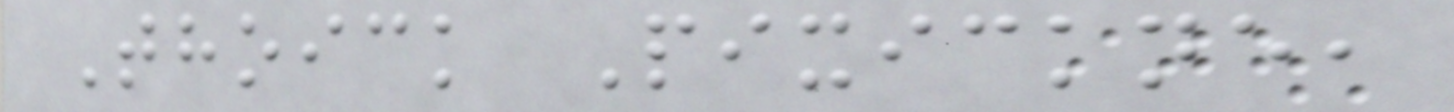Thoick Pixickne,
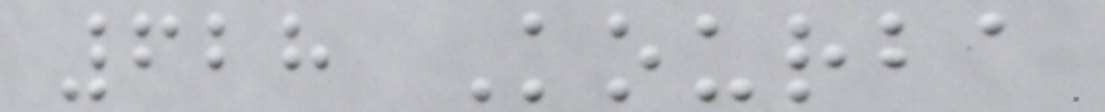628 Kourba
